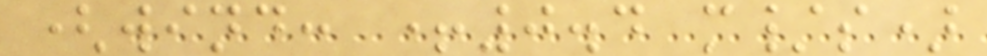(wind: +0.4 m/s)
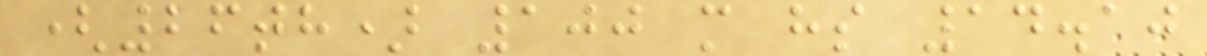(26th) 100 m hs 14.10
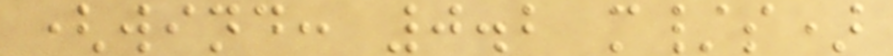(wind: 0.2 m/s)
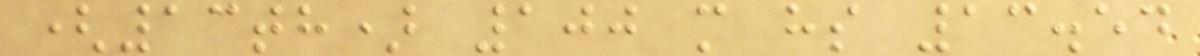(13th) 100 m hs 13.54
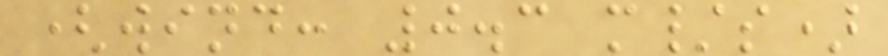(wind: 0.3 m/s)
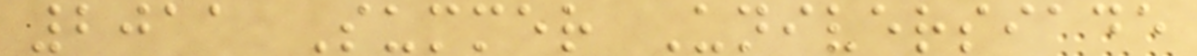2011 Summer Universiade
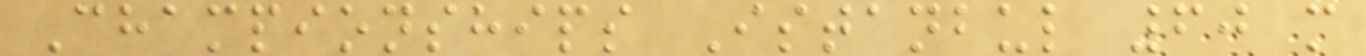Championships Istanbul 60 m
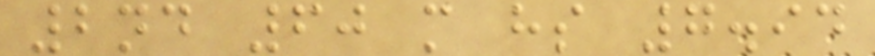2nd 60 m hs 7.94
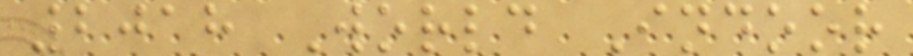2018 World Indoor
